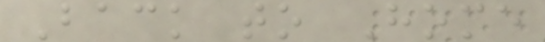Back to Home
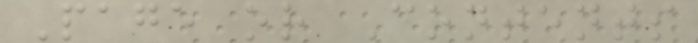Page or Contents
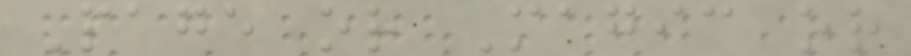Page or Magic or
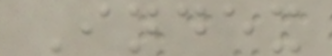Index
